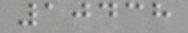10438
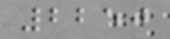2250
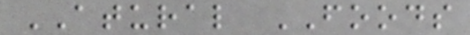ATURAL FOODS
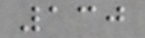130
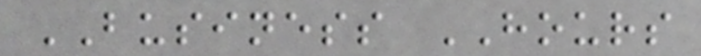BUSINESS HOURS
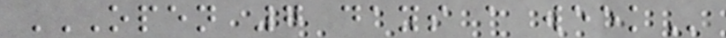OPEN 7 DAYS A WEEK
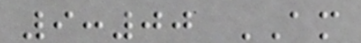9:00 AM
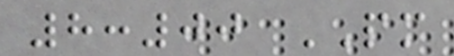8:00 PM
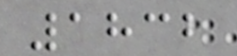1832
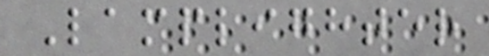Lamplighter
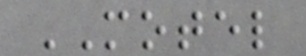MOTEL
